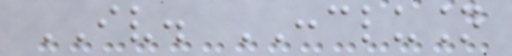IV. CONCLUSION
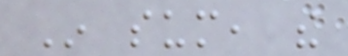In sum, the
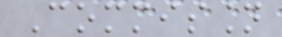Commission
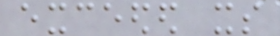exceeded its
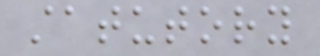statutory
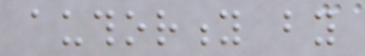authority by
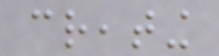creating
